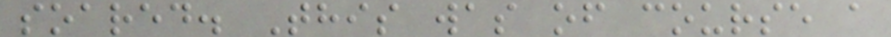soared. This was of course a
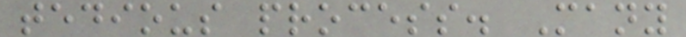tedious process. Many
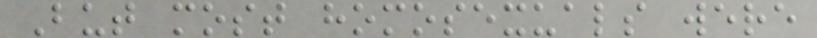But most homosexuals were
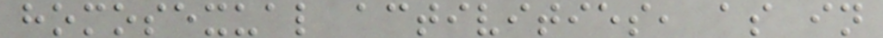homosexual activities, as in
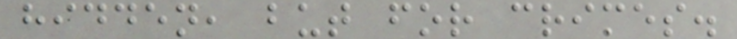hidden, but for crimes.
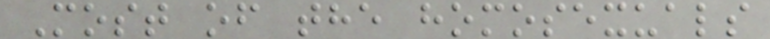Most of the homosexuals
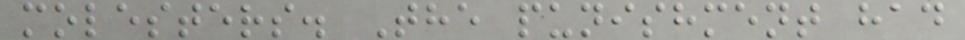molesters. The punishment had
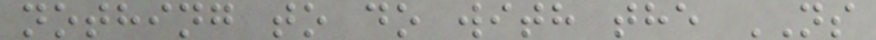nothing to do with the NS
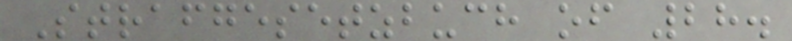Strafgesetzbuch of 28.
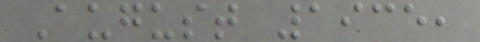August 1935,
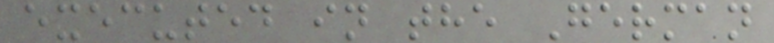executed in the German
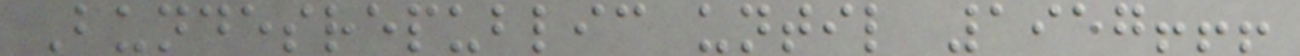Bundesrepublic until 1957!!!
